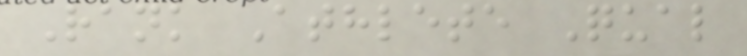Rank Athlete Qual
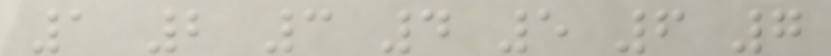1 2 3 4 5 6 7
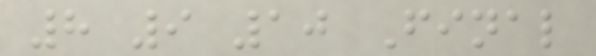8 9 10 Final
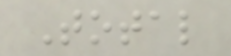Total
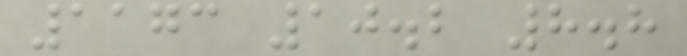1173 10.2 8.8
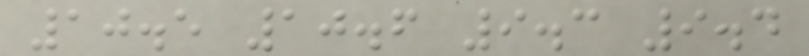10.5 10.6 9.3 9.4
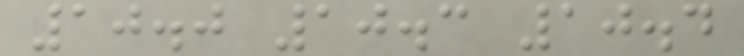10.0 10.3 10.4
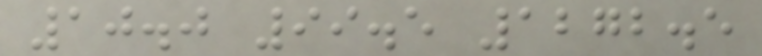10.0 99.5 1272.5
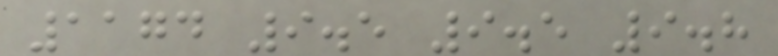1174 9.5 9.5 9.8
